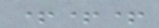+++
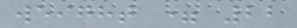weight = 22
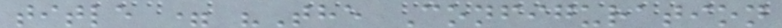title = "The Configuration
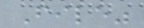File"
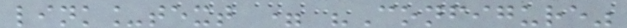link_text = "Configure"
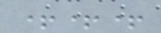+++
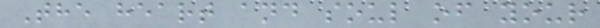The heart and soul of your
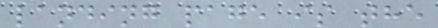landing page is the
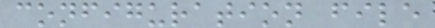configuration file
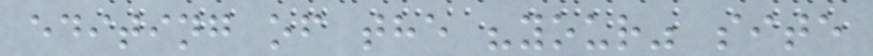editing of the "your" site
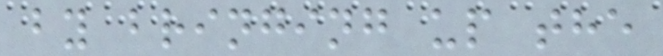by bringing up the
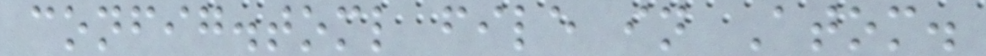config.toml file in Atom.
